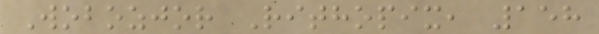Wobozjor Rithopix, 158
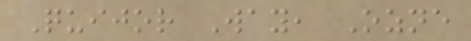Quijor Way, Ozne
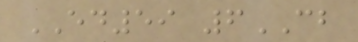ED59 6CB
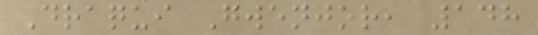Draqui Gwenjor, 148
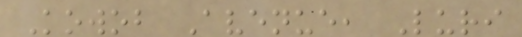Kowob Avenue, Luri
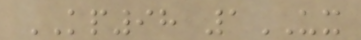KP98 1UX
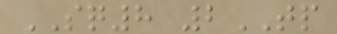SQ8 2TP
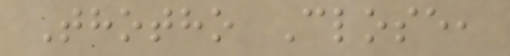Thotho Close,
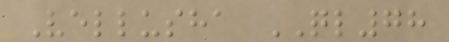Vellusha QL78
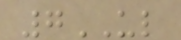7UL
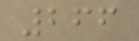266
